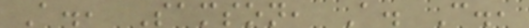A., Samson, A. C.,
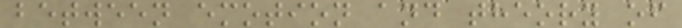between emotion and theory of
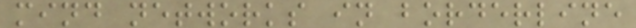mind networks in borderline
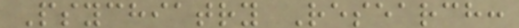Psychiatry Research:
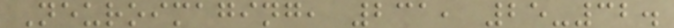Neuroimaging, 231, 25-32.
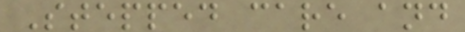Stepped care and
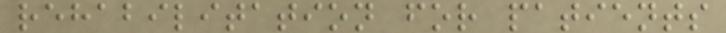rehabilitation for patients
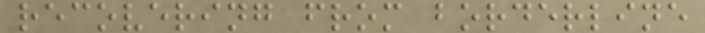recovering from borderline
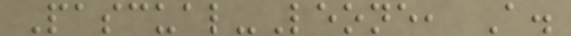Pascual-Leone, A.
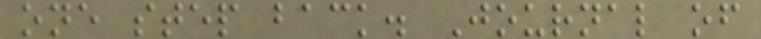one step back. Journal of
